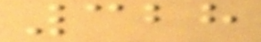328
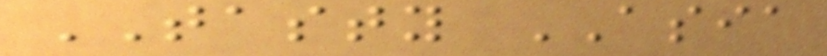TASTY ASIA
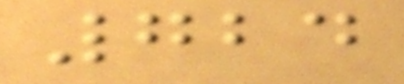724
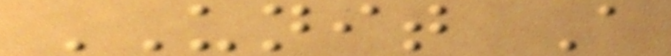UNIT A
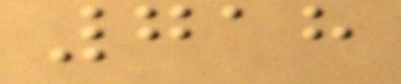718
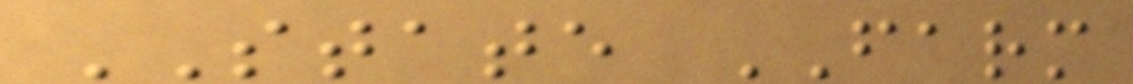STATE FARM
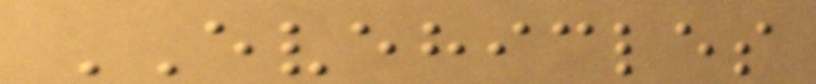EVEHICLES
